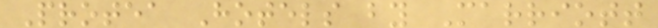Protea Hotels by Marriott
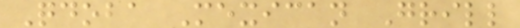Qdoba Mexican Grill
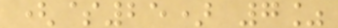($25) 7%
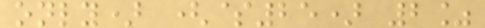only) ($25) 2%
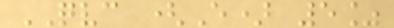QVC (E) 5%
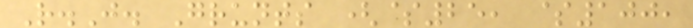R.J. Grunts ($25, $100,
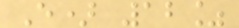E) 12%
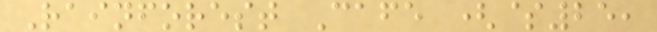Rainforest Cafe ($25,
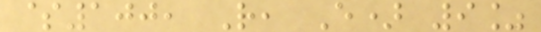$100, R, E) 9%
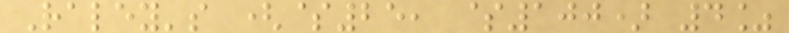Raley's ($25, $100) 4%
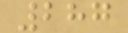287
